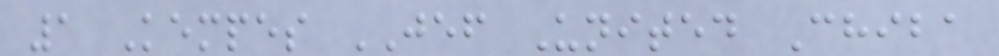1 Kempes JEF United Chiba
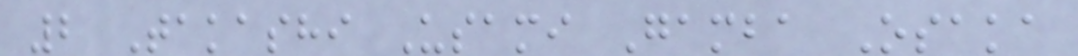2 Takashi Usami Gamba Osaka
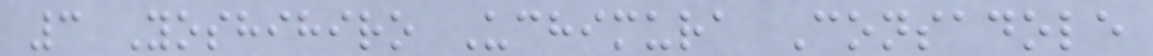3 Yoshihiro Uchimura Consadole
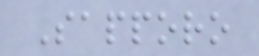Sapporo
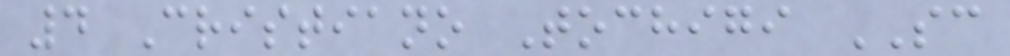4 Cristiano Tochigi SC
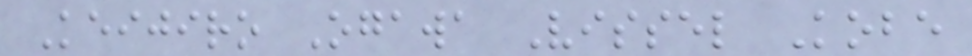Keijiro Ogawa Vissel Kobe
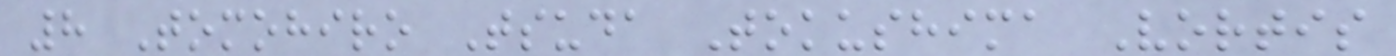8 Tomohiro Tsuda Tokushima Vortis
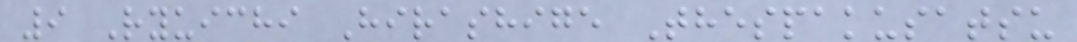9 Ryuichi Hirashige Thespakusatsu
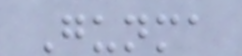Gunma
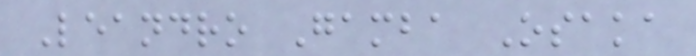Leandro Gamba Osaka
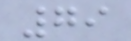79
